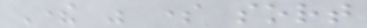There was some sort
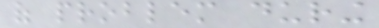of problem during
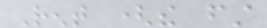Rent (the first
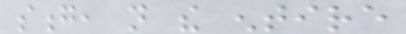song, not the entire
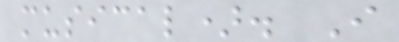musical). I
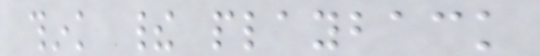think their playback
